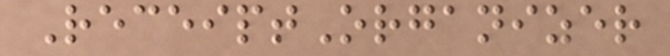ReceiptOrganizer
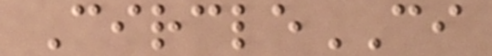CircleCI
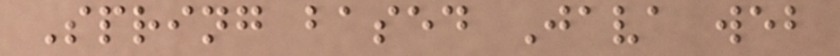Spring based Java web
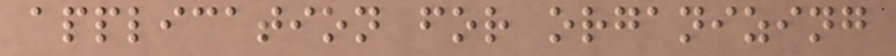application for organizing
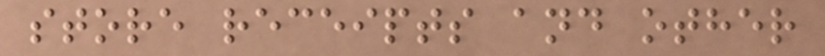store receipts and other
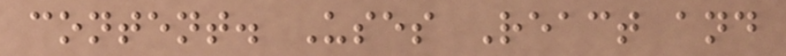content. Uses React and
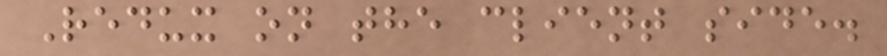Redux on the client side.
